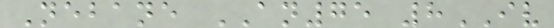Nebane AN75 8IV
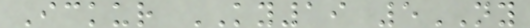Ickur KY19 5NY
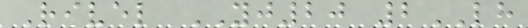Rivel YJ20 2LH
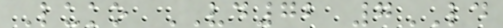Luko VD72 7LD
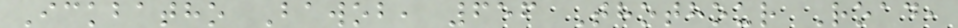Ickbatho Bawob, 656 Thothour Road,
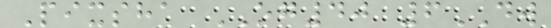Pixsha OG40 6DW
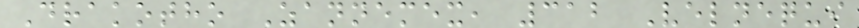Drakotho Zannemex, 312 Velnequi
